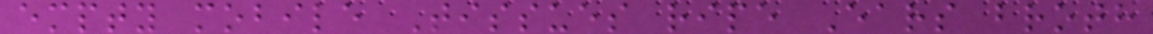empty mobile Tissues ripe Ears broth
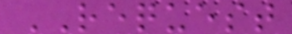REQUEST
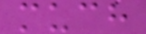much
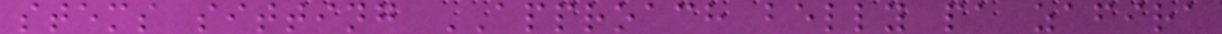stems sitting APPROACH belly pa zafira
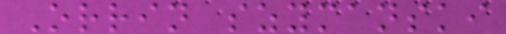Orrin szymanski
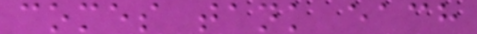comes tank each
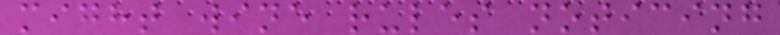might wine rules noticing
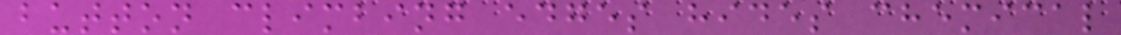button climbing edges hides chemical
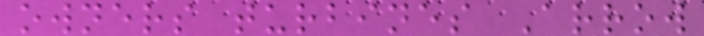owners turbines Arrow
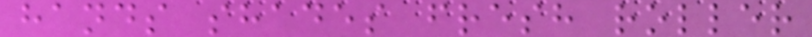hands shades fresh roller
